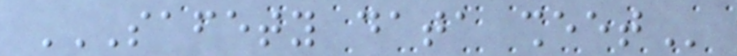SAFETY DATA SHEET
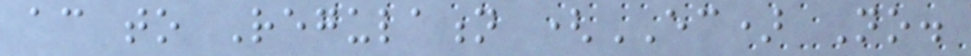according to Regulation (EC) No.
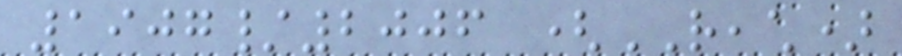1907/2006 (REACH)
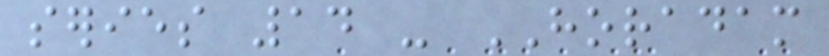series 14 - HORADAM
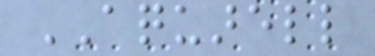AQUARELL
